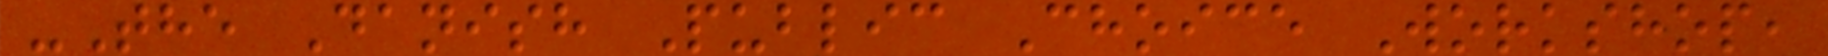-The Danish Public Choice Workshop,
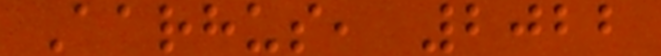Aarhus, 2022
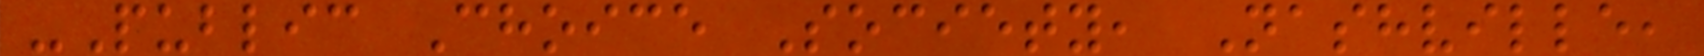-Public Choice Society, Nashville,
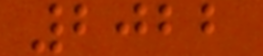2022
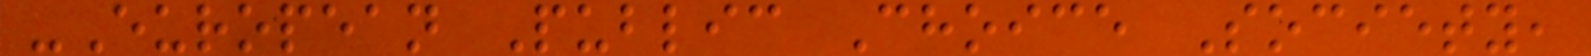-European Public Choice Society,
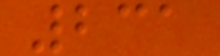231
